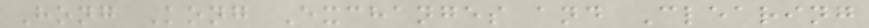Hong Kong Exchanges and Clearing
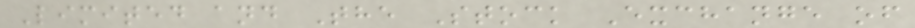Limited and The Stock Exchange of
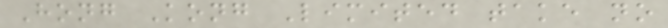Hong Kong Limited take no
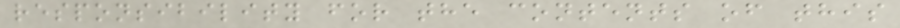responsibility for the contents of this
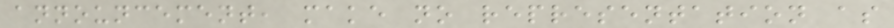announcement, make no representation as
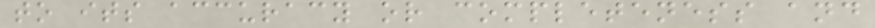to its accuracy or completeness and
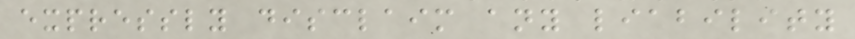expressly disclaim any liability
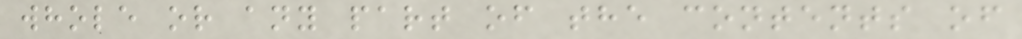whole or any part of the contents of
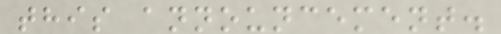this announcement.
